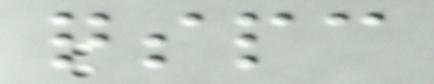qspc
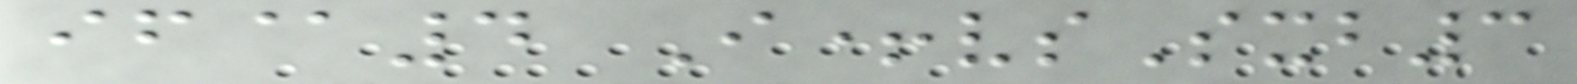if@4 I+vsSxb3
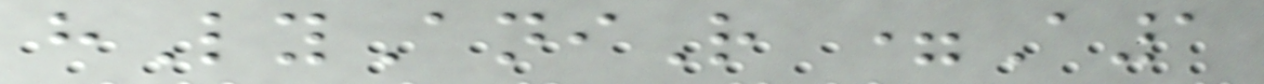hLyAniR =A1
